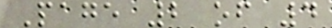Page 2 of 4
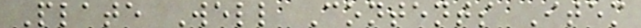Plate Well Contents Item
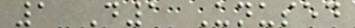1 D1 Unused
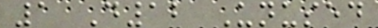1 D12 Unused
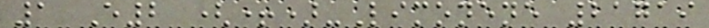1 E2 (+)-Limonene 21719
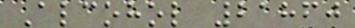Alcohol 21860
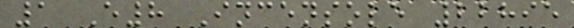1 E8 Incensole 22895
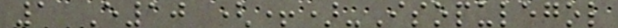1 E10 (+)-Isopulegol
